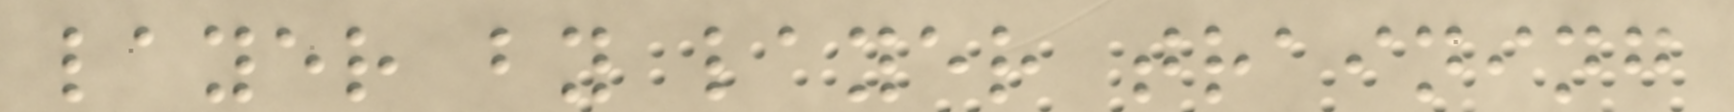layer by layer training
